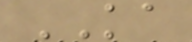KA
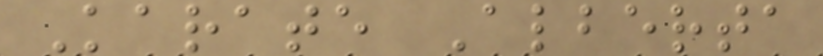Karate Alberta
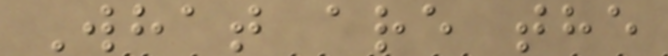What are the
